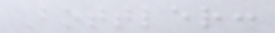Bottler:
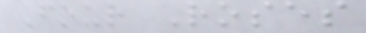Four Roses
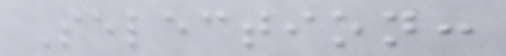Selection:
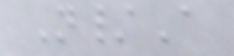N/A
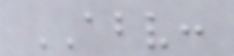ABV:
